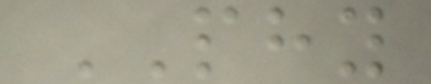PHY
